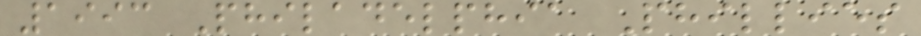1993 Philadelphia Phillies
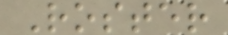Roster
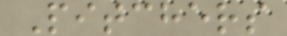Pitchers
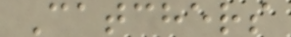Catchers
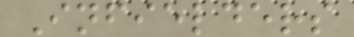Infielders
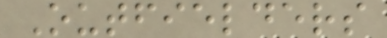Outfielders
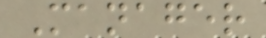Manager
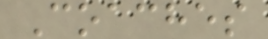Coaches
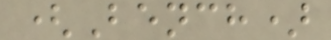(Bench)
